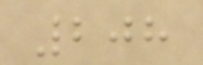208
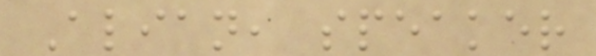Alian, speaker
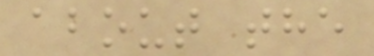about the
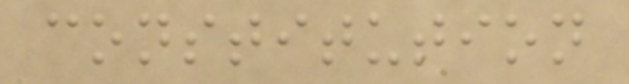constitution
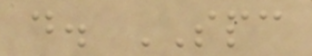d. SPC
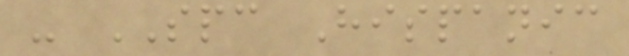- SPC Hispanic
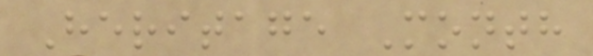Heritage Month
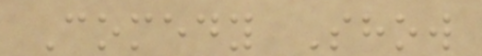Comedy Show
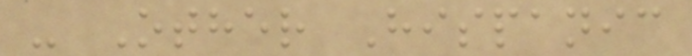- Other Hispanic
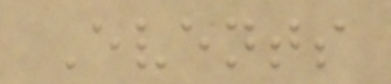Events
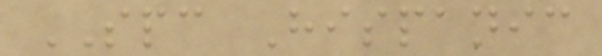SPC Hispanic
